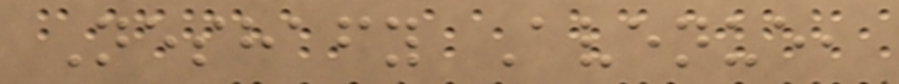Neshafy Avenue,
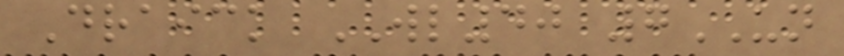Draick WL40 7UN
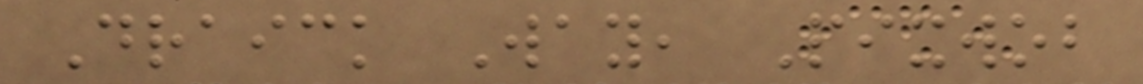Draick Way, Pixwob
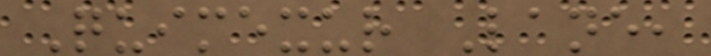Quimexur Lane,
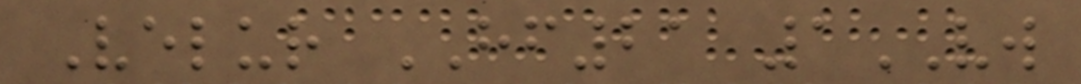Velur HF21 1VW
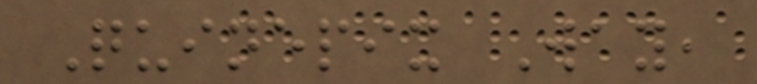Quinepix Way,
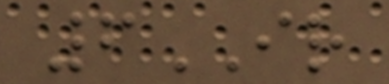6IR
